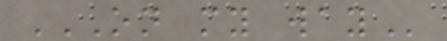ON MY WAY
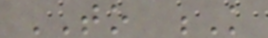TO K
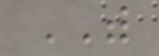WITH
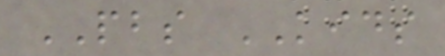PBS KIDS
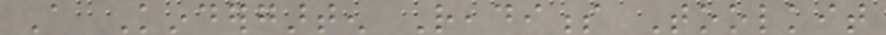A Kindergarten Readiness Toolkit
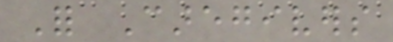For Caregivers
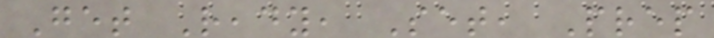Get Ready, Set, Prep
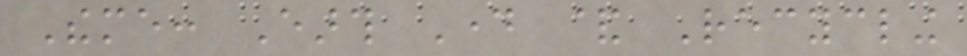Theme: Earth Day & Recycling
